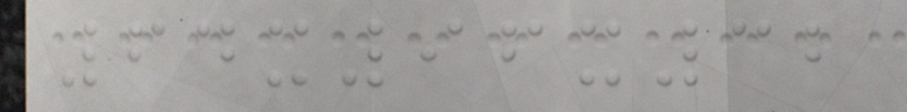64x96x32
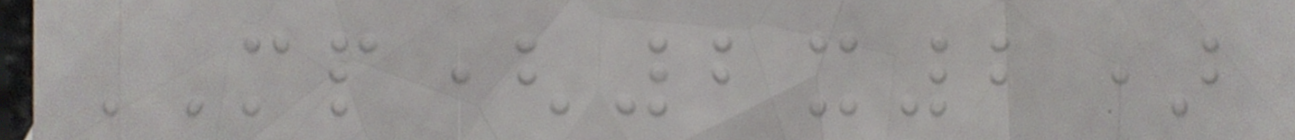MP(2x2)
